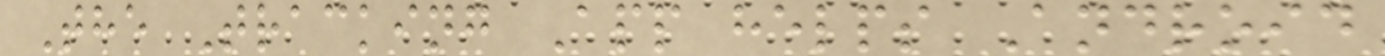The Tracking App helps Android
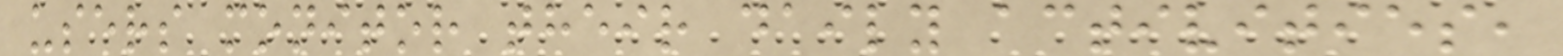users monitor their daily activities,
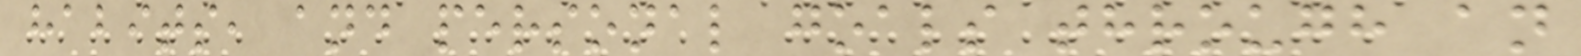habits, and personal goals through an
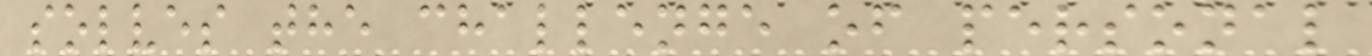solves the challenge of personal
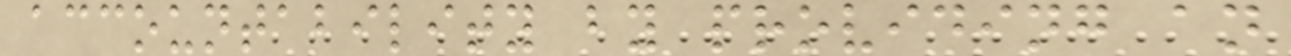accountability by providing an
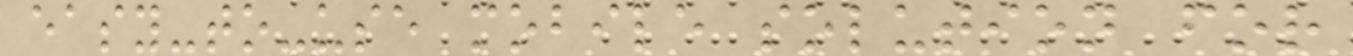easy-to-use mobile solution for
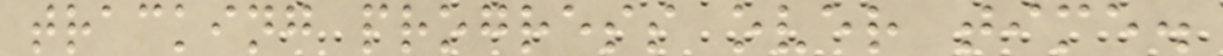tracking progress over time.
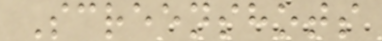Screenshots
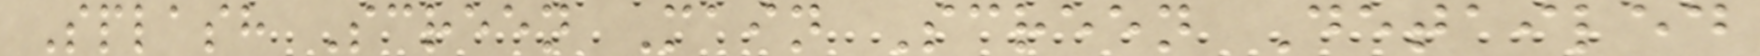Splash Screen Main Screen Detailed
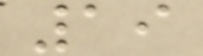19
